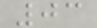03
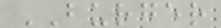BURGER
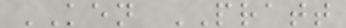KEN PRATT
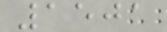1501
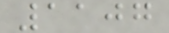1107
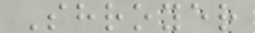Shroyer
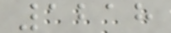1218
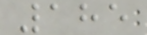185
